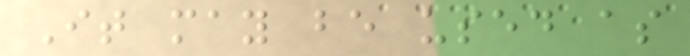It may be used as
